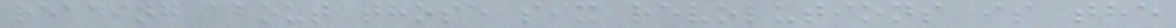reading about those six revolutions is the
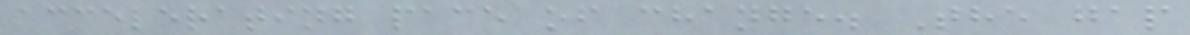accelerating pace of change. The gap
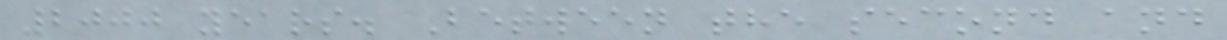2000 years. Between the second and
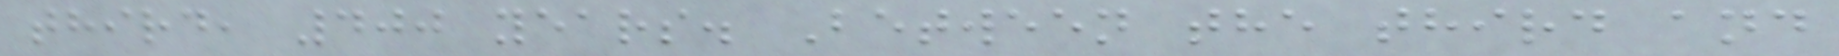third, 400 years. Between the third and
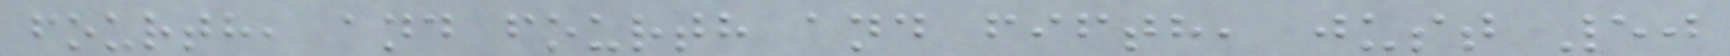fourth, and fourth and fifth, just 50
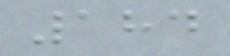184
